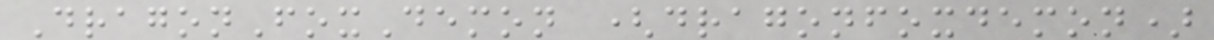DragonFoxDemon (dragonfoxdemon)
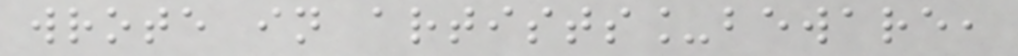wrote in artists_beware,
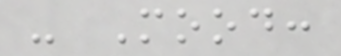- Mood:
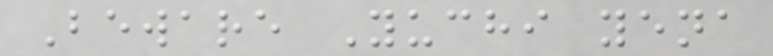Beware Yuchi yena
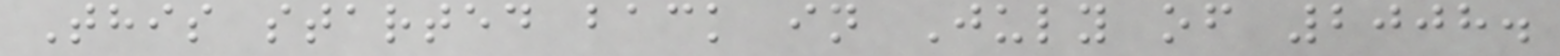This started back in July of 2008.
